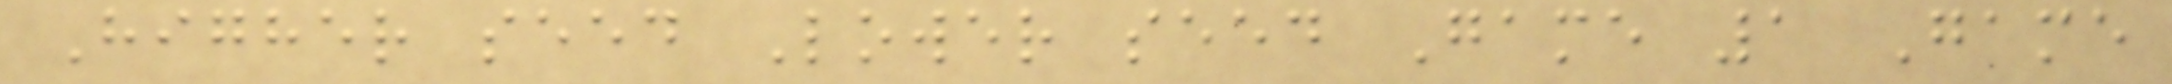Higher seed Lower seed Game 1 Game
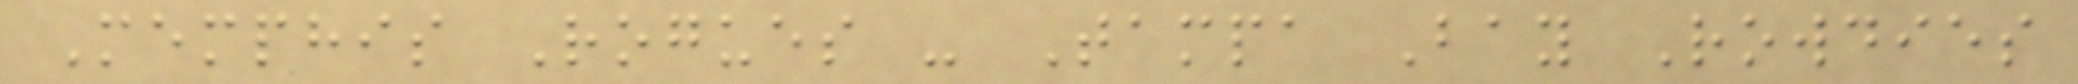Memphis Rogues - Tampa Bay Rowdies
